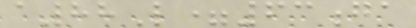a88L=63ga
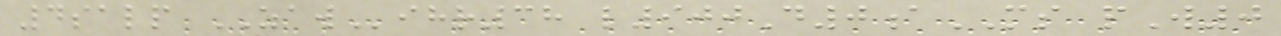4salp ZAWihr38 l900D0aMS pW0
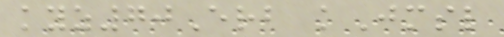kyz70Erb kJmsl
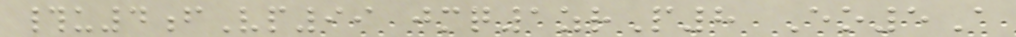#u4fVp99 jmq1zrP8 Eo5A
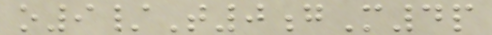o9/T0gM4p
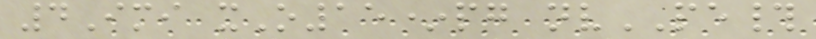4Imi xO15*pg nvPE#
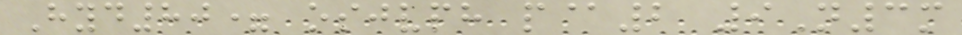Hyd80= osjvph p@2 9N3m
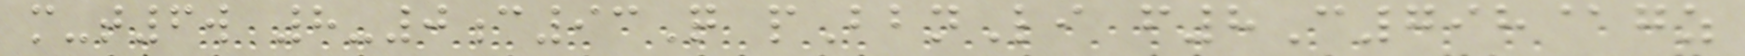m-t6w 8-0c93Q pBbnLi f8C798@gz
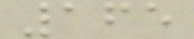165
